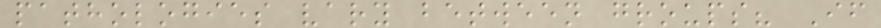pathologies vary between groups? If
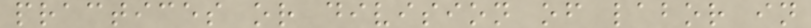practices or division of labor in
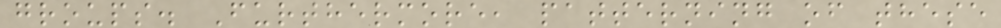groups. Furthermore, patterning of these
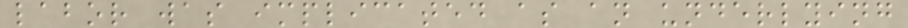labor was implicated as an underlying
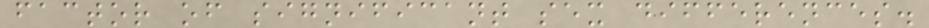factor of significant sex differences.
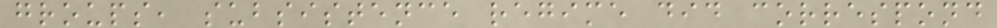groups, subsistence regime did correspond
